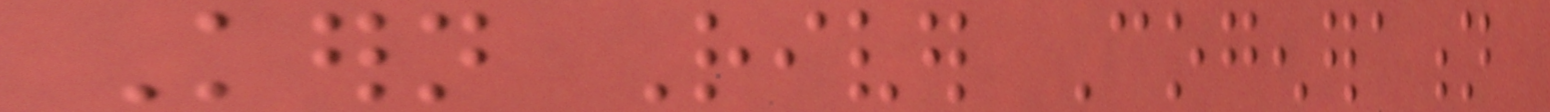Kern River Cogeneration
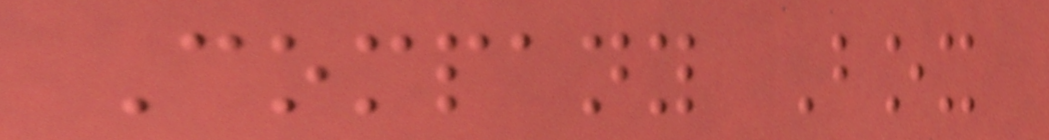Company Box
